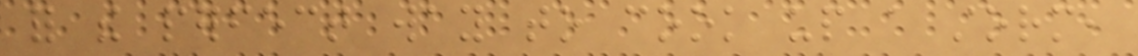for the perfect way to cook up a storm,
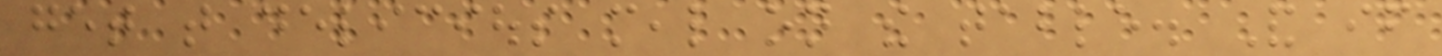get that delicious meal on the table. And if
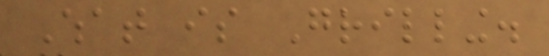What is Grilling.
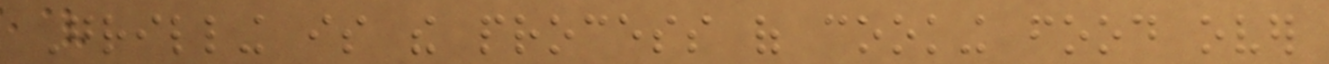Grilling is the process of cooking food over
